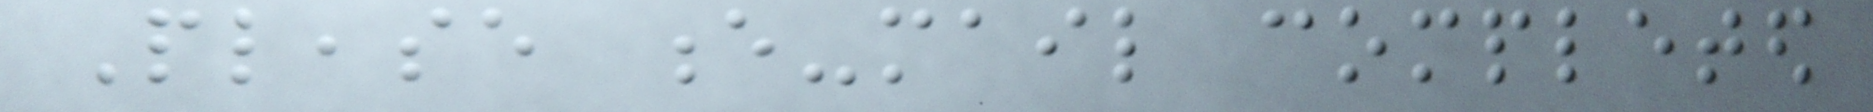Please e-mail completed
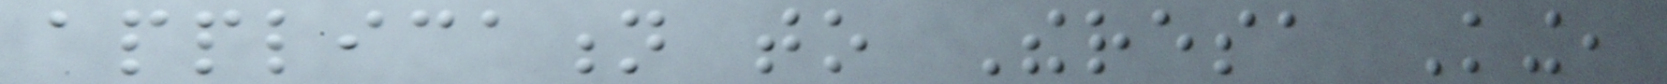application to Theresa King,
